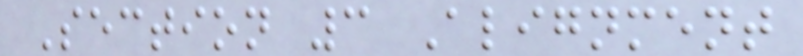Section 3 Alignment
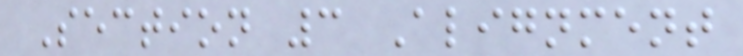Section 3 Alignment
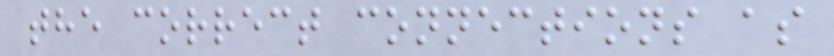the correct connections as
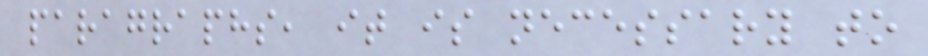paragraphs, it is necessary to
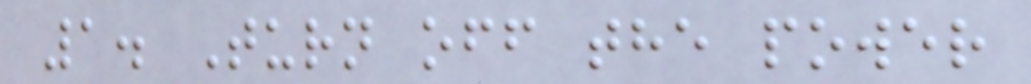1. Turn off the power
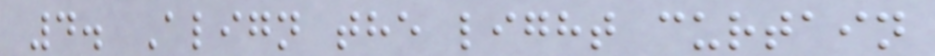4. Align the light curtain
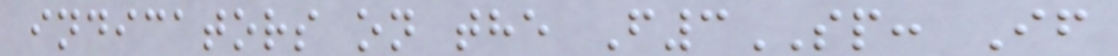indicators on the F3SP: If
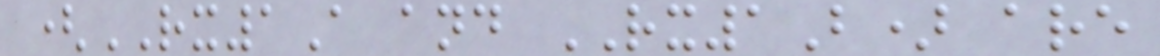(RX1A and RX1B) are
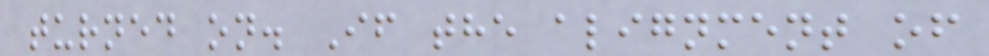turned on. If the alignment of
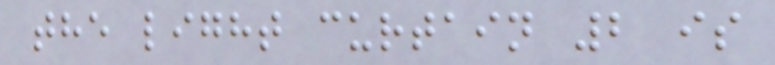the light curtain 2 is
